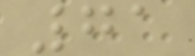71
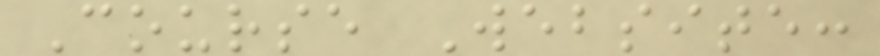Course Website:
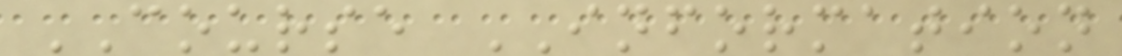COURSE INFORMATION
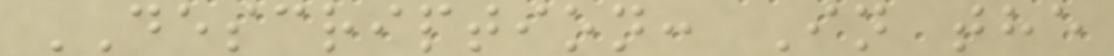DESCRIPTION: In the
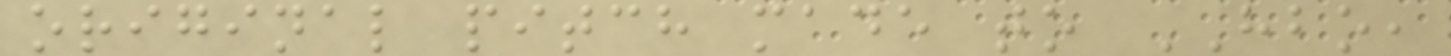original pitch made to HBO,
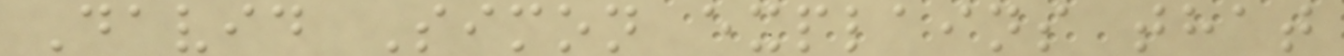David Simon explains that
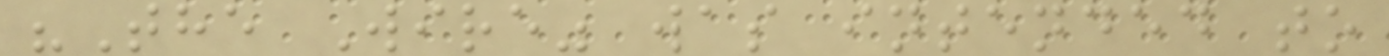"The Wire" was intended to
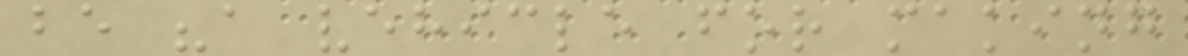be "a vehicle for making
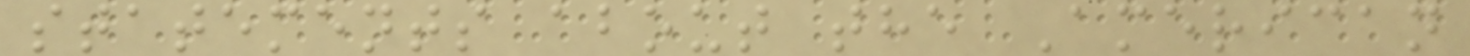statements about the American
